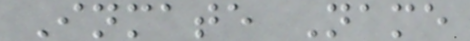Inmate Name
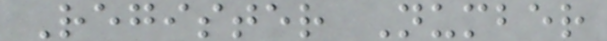Register Number
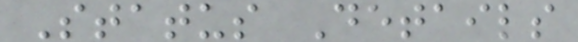Status Details
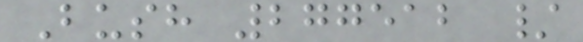Bush 277512 /
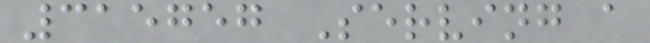315757 Serving a
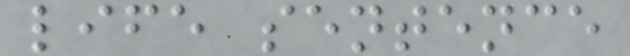life sentence
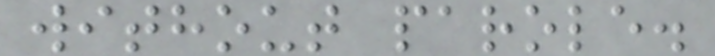without parole.
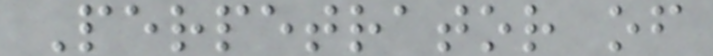Perpetrator of
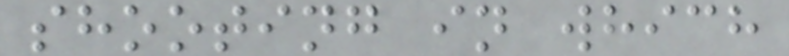shooting in which
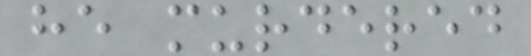he murdered
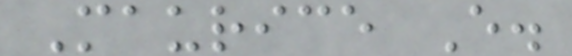Maurice E.
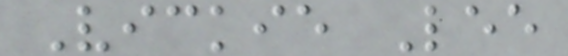Vickie Lee
